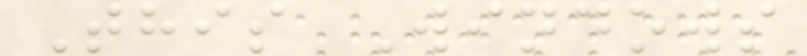This Windows
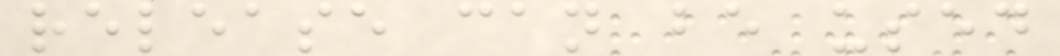release can be used
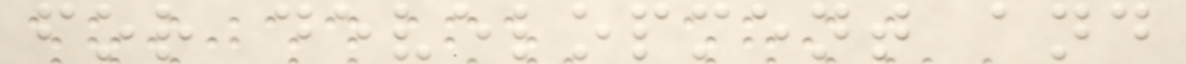for development and
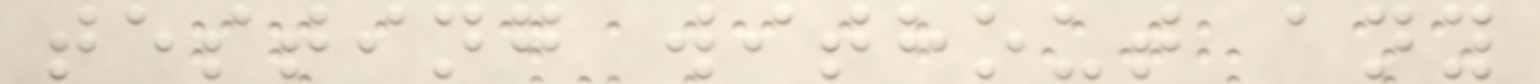testing without any
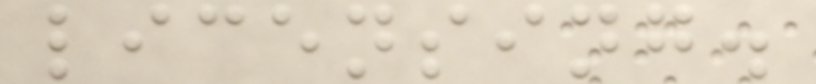licensing.
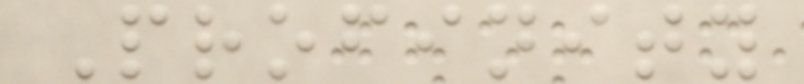Profinity
